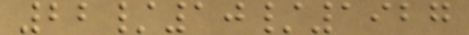22/10/1927
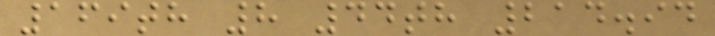169th 8 44th 214.94
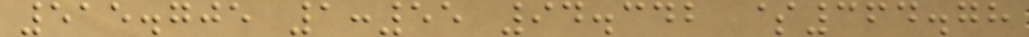515.705 1:55 94.342 $364.78
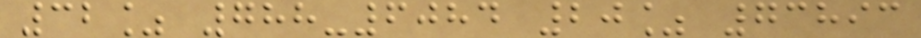32% 788-6084 20% 73893
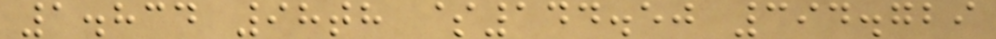1.834 98th $144.50 394.729
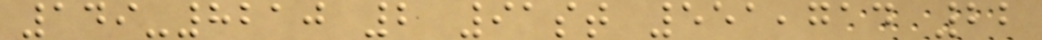149-8210 2 91st 551,714 22
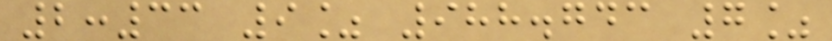2:33 9% 988.743 7%
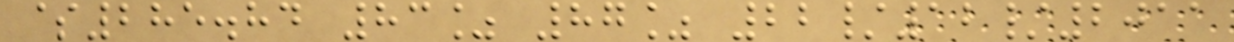$285.84 83% 87% 22/12/2011
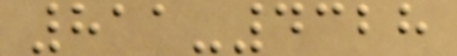811-4328
